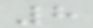8
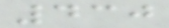430
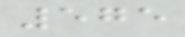575
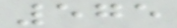575
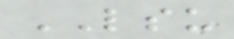LSU
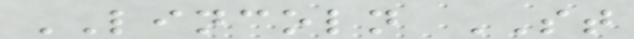LINCOLN ST
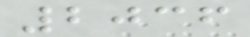2036
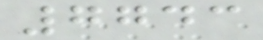7743
